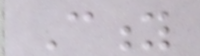City
